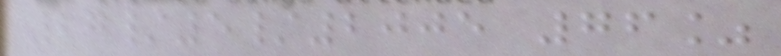27/5/2005 76%
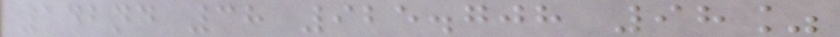142nd 38 925.708 98%
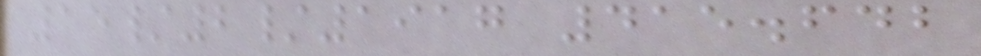15/2/1917 415.642
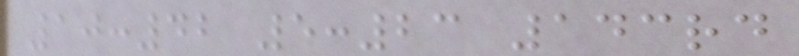10:42 5:23 143rd
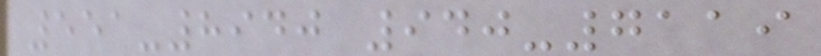551-8940 940-7119
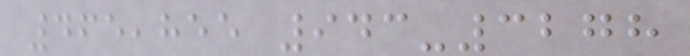465,855 943-3278
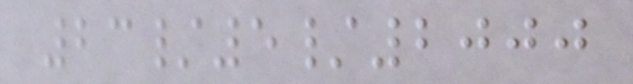23/5/2000
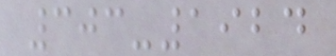303-1924
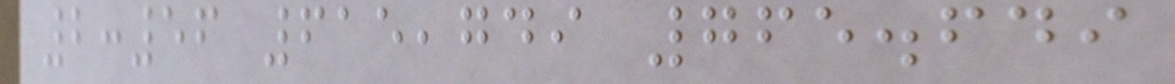2:56 615,749 765.649
